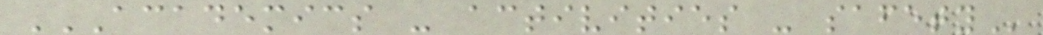ACADEMICS - ACTIVITIES - SAFETY
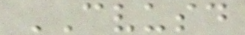CVUSD
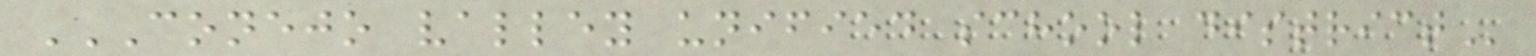CONEJO VALLEY UNIFIED SCHOOL DISTRICT
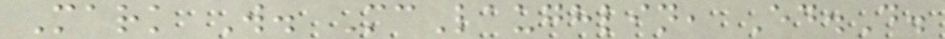Mark W. McLaughlin, Ed.D.
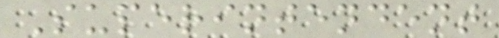Superintendent
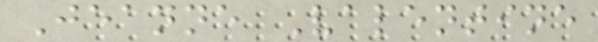Jeanne Valentine
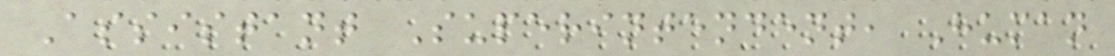Assistant Superintendent, Human
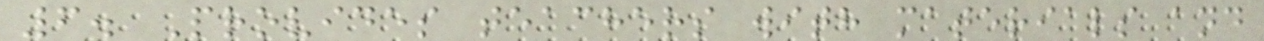6. Provides teachers with materials and
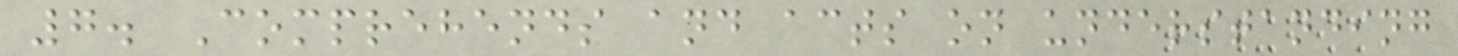7. Comprehends and acts on understanding
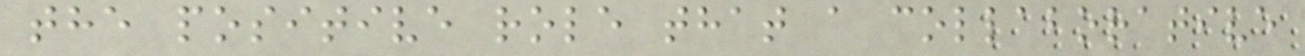the positive role that a collaborative
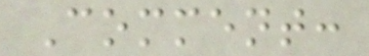Comment:
